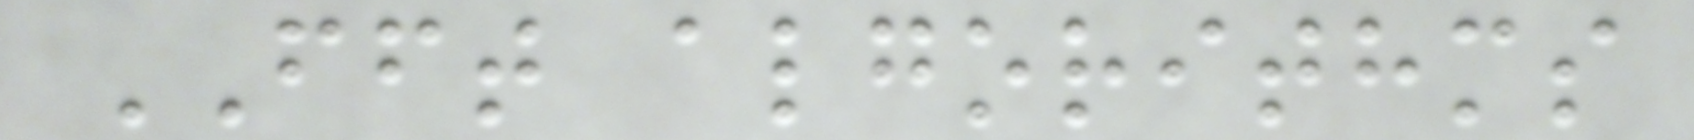FFT algorithms
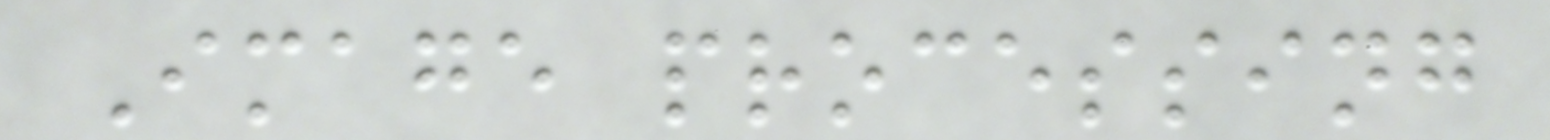Image processing
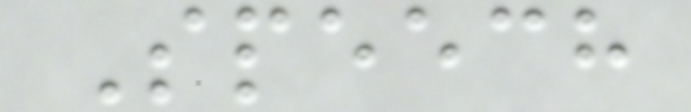Speech
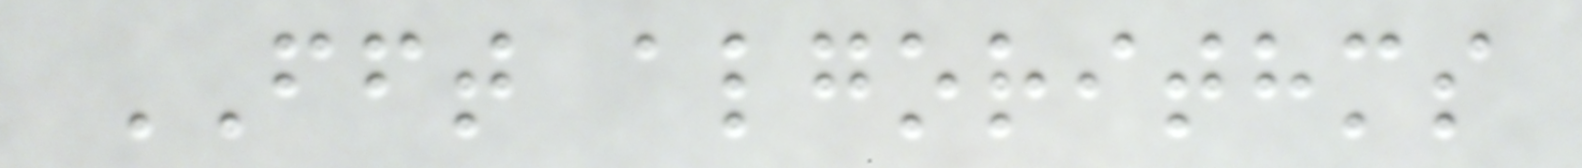FFT algorithms
